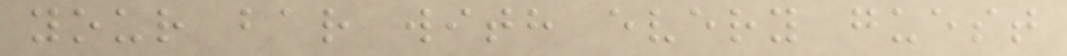your bar with every guest
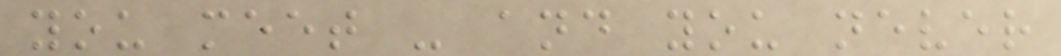you meet - and you never
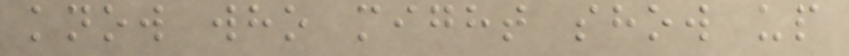know who might show up
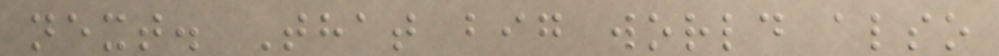next. That big world also
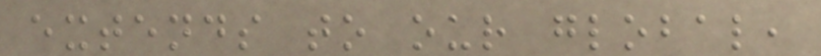extends to our global,
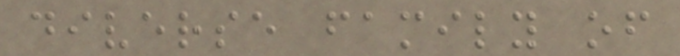diverse family of
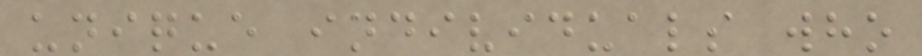unique individuals who
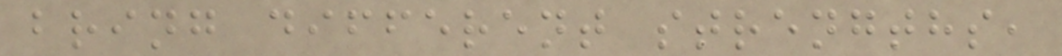bring different strengths,
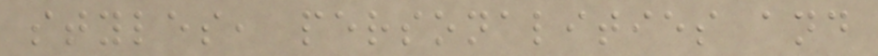styles, personalities and
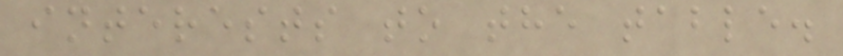interests to the table.
